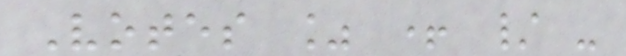Votes % + / -
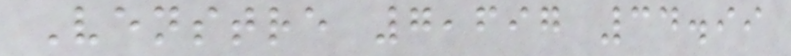Venstre 7,697 34.99
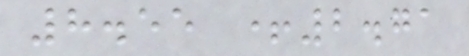8.55 +2.71
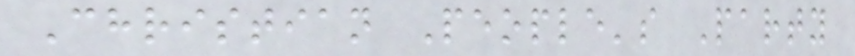Christian People's Party
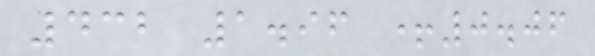432 1.96 +0.06
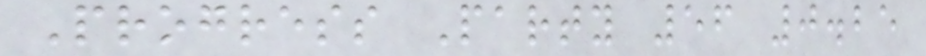Progress Party 56 0.25
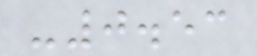-0.53
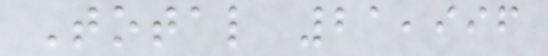Total 21,996
